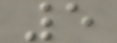5
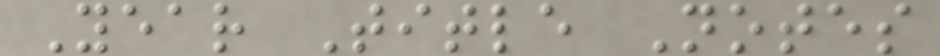Year Title Notes
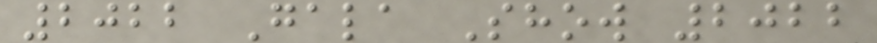2022 Gala Show 2022
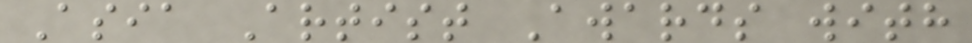Asia Artist Awards with
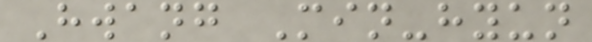Hwang Min-hyun
